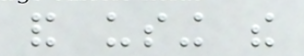and using the
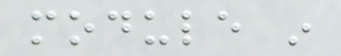module in
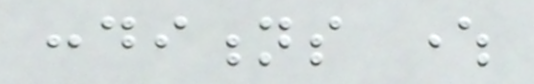conditions where
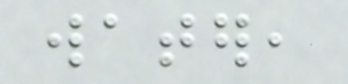water,
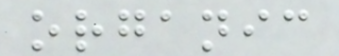organic
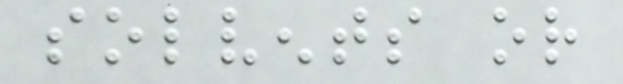solvents or
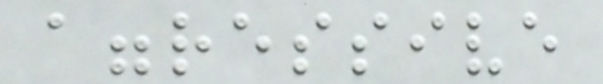aggressive
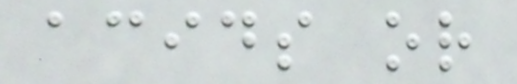acids or
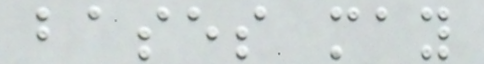bases may
